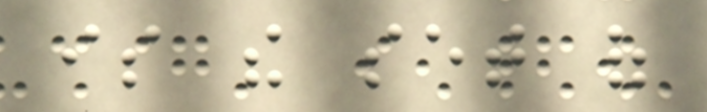is the set of
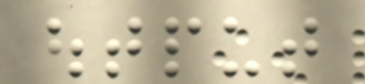output
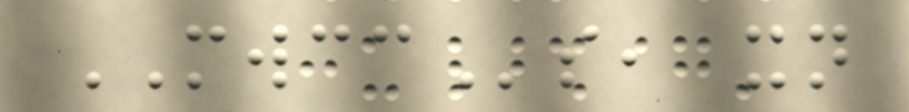MWCCs, xn
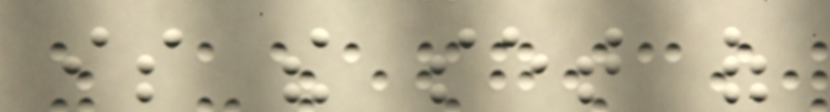is the set of
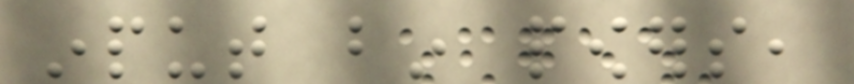input bin powers,
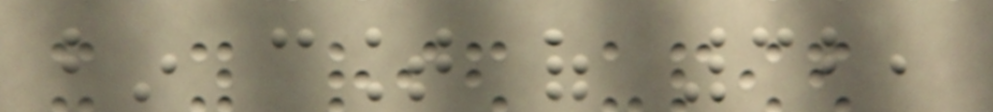bin count of 32,
